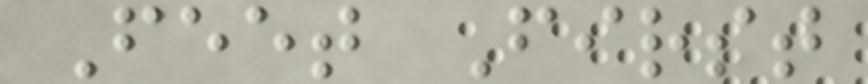Feet First
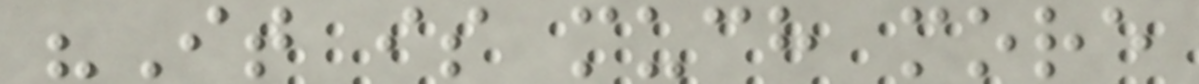"It is much more
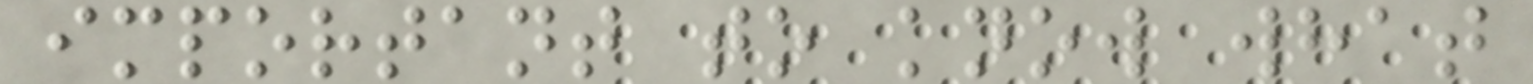important to know what
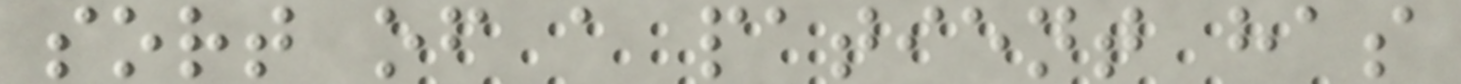sort of a patient has
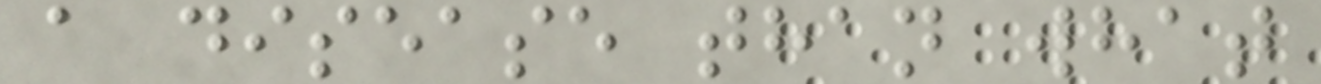a disease than what
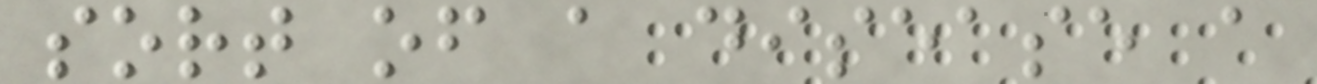sort of a disease a
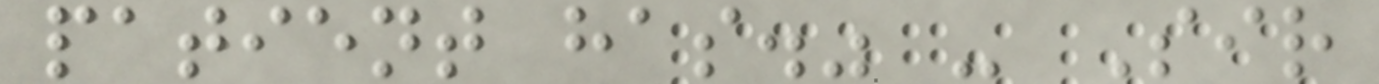patient has." - Sir
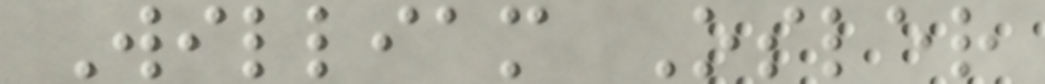William Osler
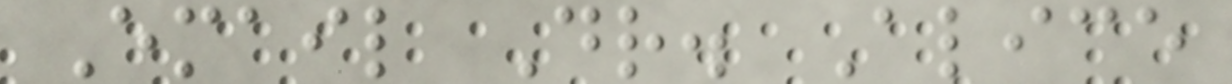Email Dr. Alice
